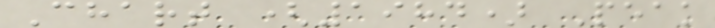Chart (1984) Peak
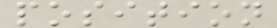position
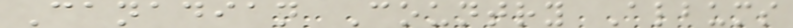Canadian Country Albums
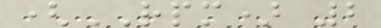(RPM) 2
